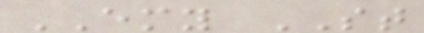EMY ST
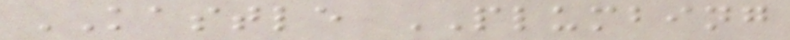KASTLE PLUMBING
